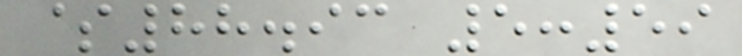$88.93 5:59
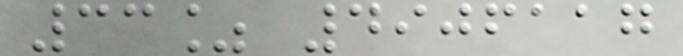33% 4906117
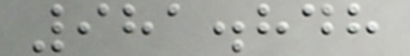981.848
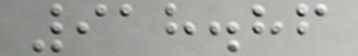918.86
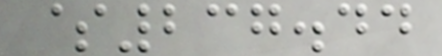$237.44
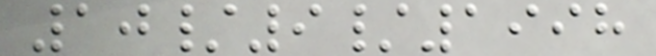10/9/1998
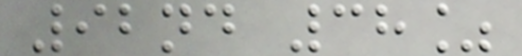92nd 38%
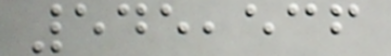545,536
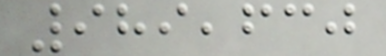989,630
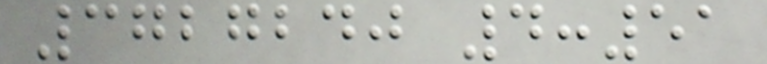3727240 4:51
